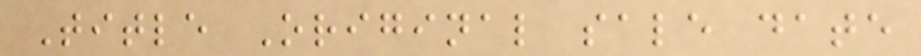Title Original sale date
